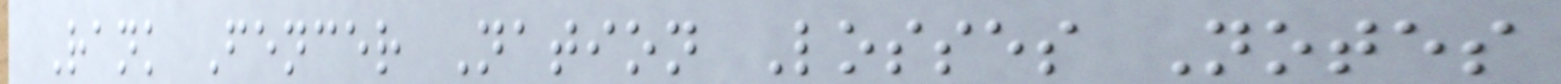Rank Fencer Nation Losses Notes
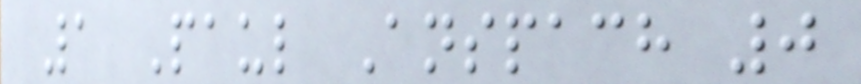1 Paul Anspach 0
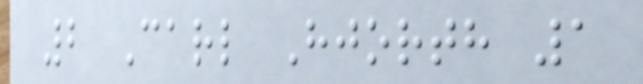2 Carl Hjorth 1
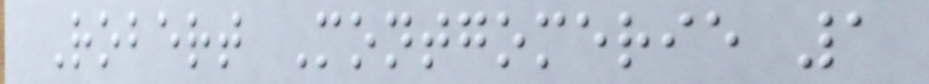Robert Montgomerie 1
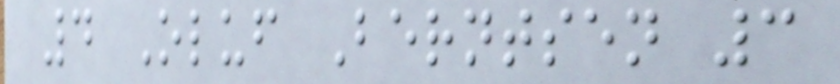4 Oluf Berntsen 3
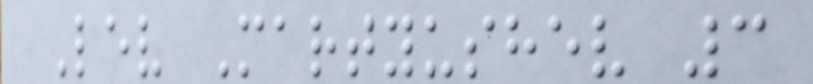Lev Martyushev 3
